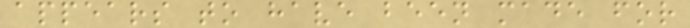appears to have been made for
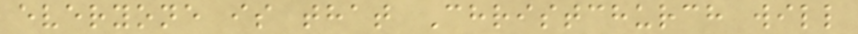everyone is that Christchurch will
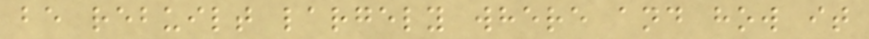be rebuilt largely where and how it
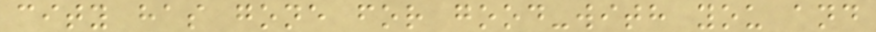city has gone for good-with you and
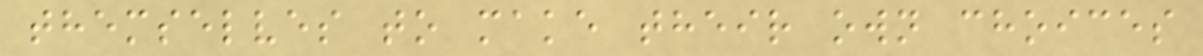themselves to make their own choices
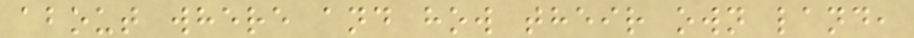about where and how their own land,
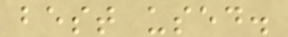best used.
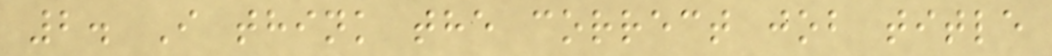2. I think the correct job title
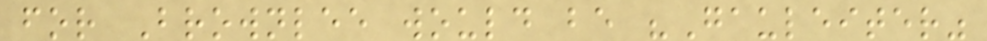for Brownlee would be "Gauleiter"
